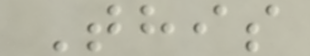This
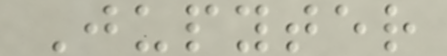Jupyter
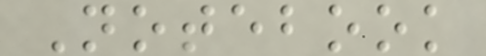Notebook
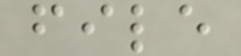file
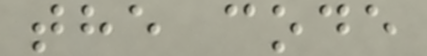the code
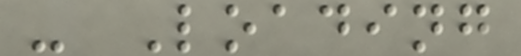- Loading
